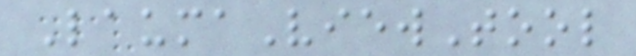LaumaViewTool
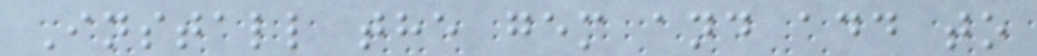Install the gem and add to
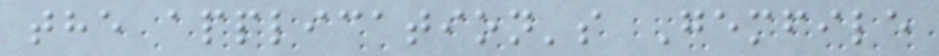the application's Gemfile
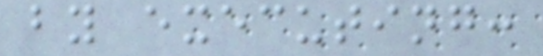by executing:
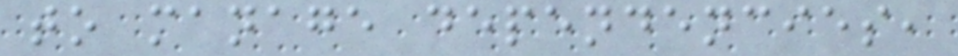to manage dependencies,
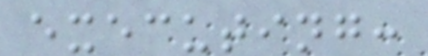executing:
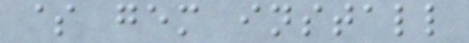$ gem install
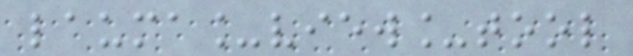lauma_view_tool
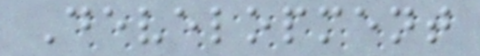Development
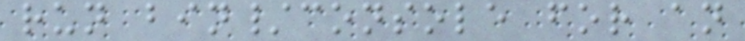run bin/console for an
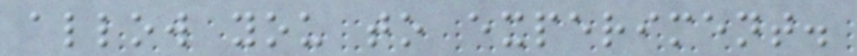allow you to experiment.
